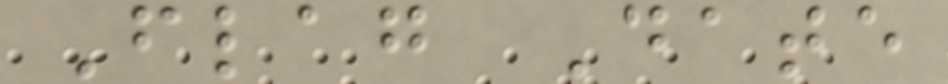Flag Date
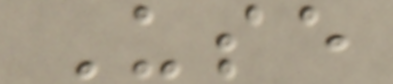Use
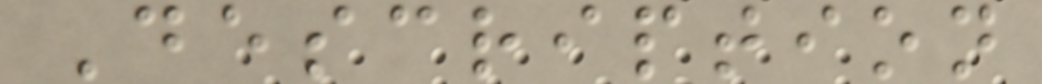Description
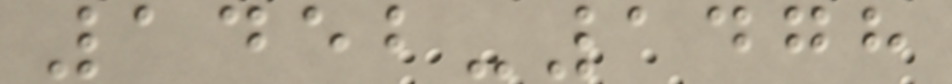1452-1478
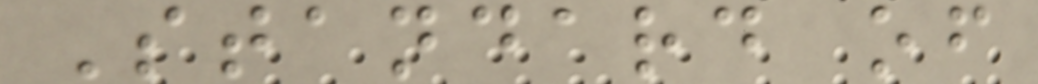Standard of
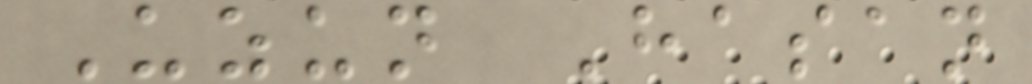Uzun Hasan
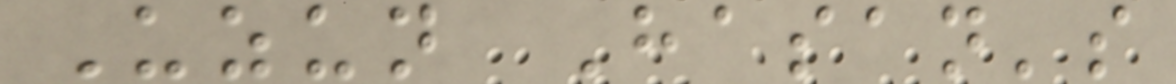Uzun Hasan's
